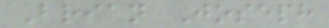Brian Joseph
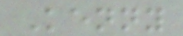Kenny
